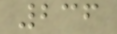236
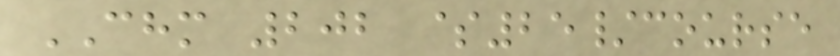CHM 202 $25/course
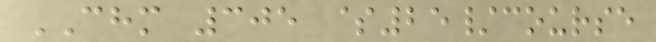CHM 305 $25/course
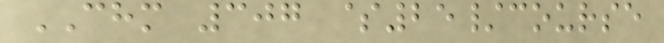CHM 307 $25/course
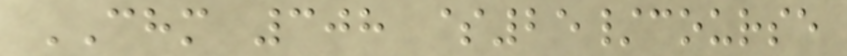CHM 308 $25/course
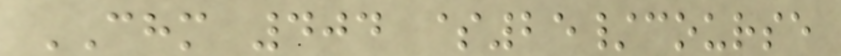CHM 404 $25/course
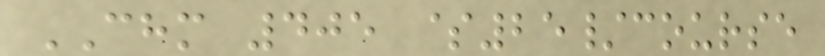CHM 405 $25/course
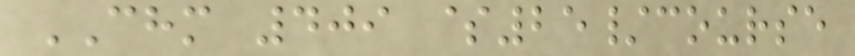CHM 409 $25/course
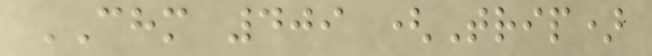CHM 409 (Trip)
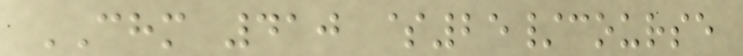CHM 410 $25/course
